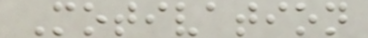Motivation
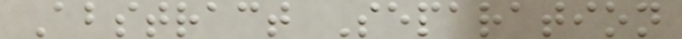Abstract Separation
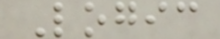Logic
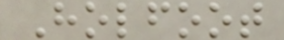Holfoot
